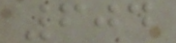604
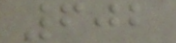602
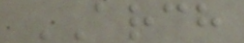ARCH
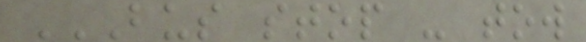BUS STOP - TOW
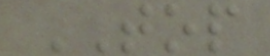TOP
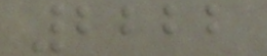2222
